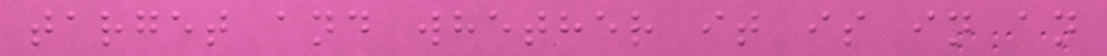target and whether it is in an
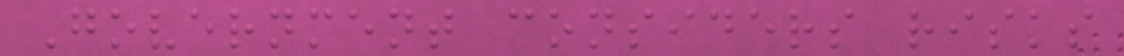Government considers risks
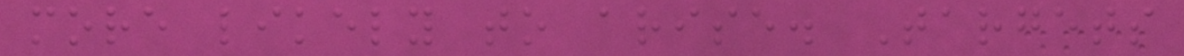more likely to arise. Targets
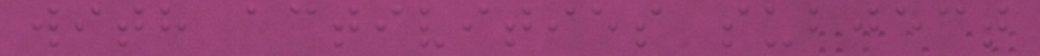with activities subject
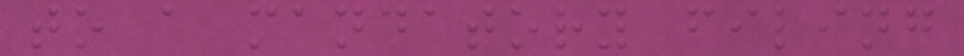to a mandatory filing
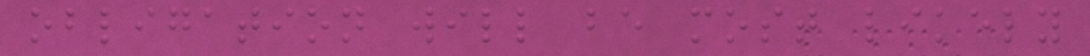obligation will be most likely
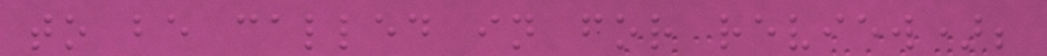to be called in for review);
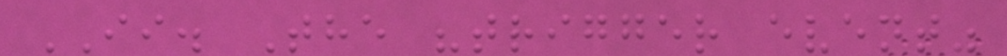II. The "trigger event"
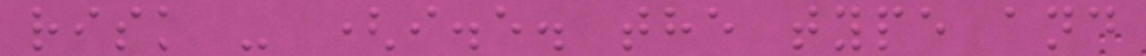risk - (i.e. the type and
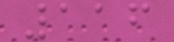116
